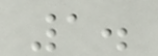1.
